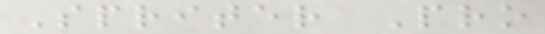Spriter Pro
